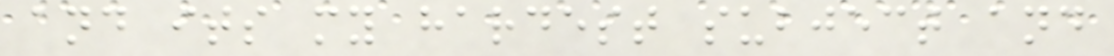and its my hardest subject and
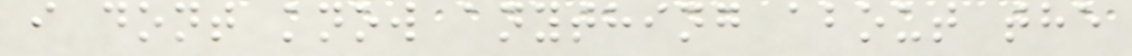i dont know anything about the
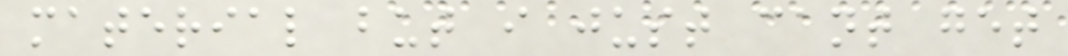material but i just cant get
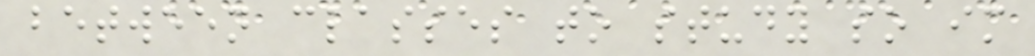between classes to study so im
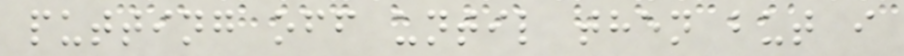putting off until then but i
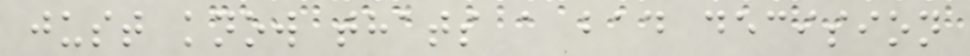just know thats a bad decision
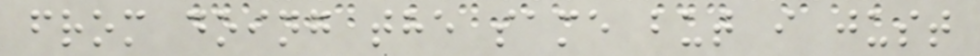from doing the same but i just
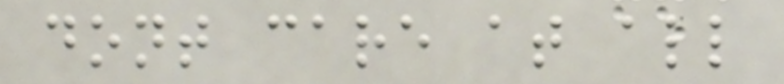dont care at all
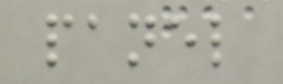panel
